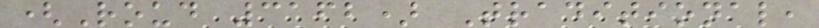(Roud 3162) Traditional,
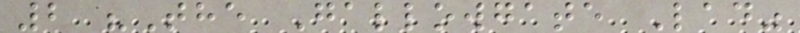2 "The Gallowgate Lad"
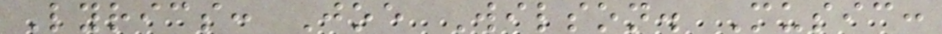Lyrics: Joe Wilson. Music:
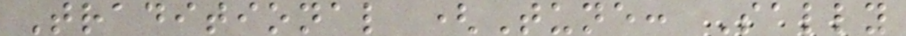Traditional (Tune: Sally
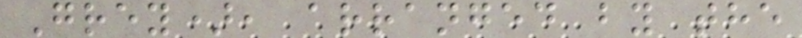Grey), arranged by the
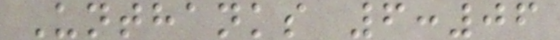Unthanks 6:06
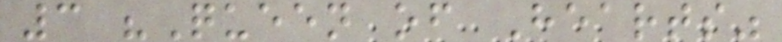3 "Queen of Hearts"
